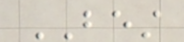BEST
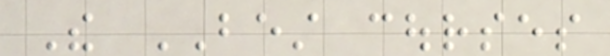The BEST courses
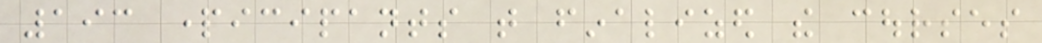193 participants that finalized the courses
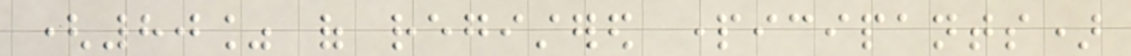(80% of registered participants)
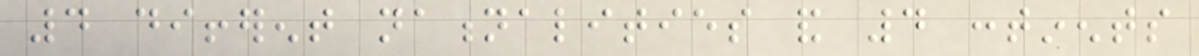4 different nationalities and 4 continents
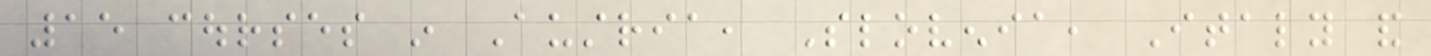15 courses in Austria, Slovenia, Italy and
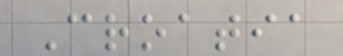Croatia
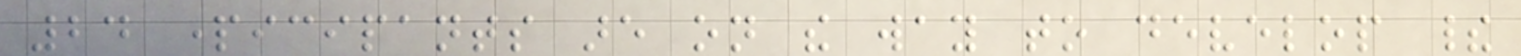24 participants are on the way to develop their
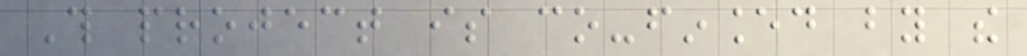This project is co-financed by the
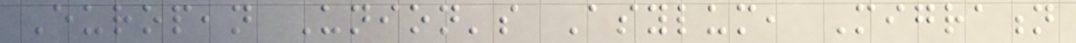European Union's Asylum, Migration
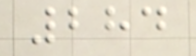284
